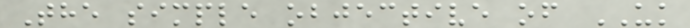The simple objective of UK
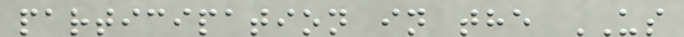participation in the US
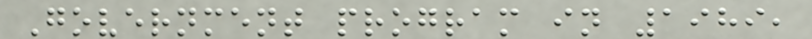Government program in 1989,
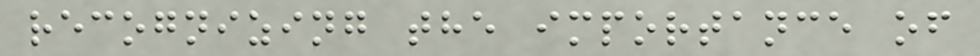recognizing the importance of
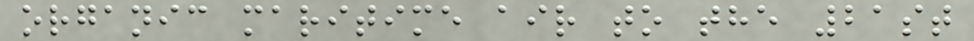organic maritime air to the 21st
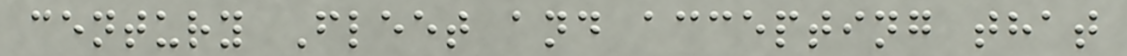century Fleet and accepting that
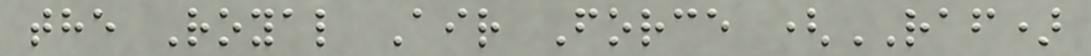the Royal Air Force (RAF)
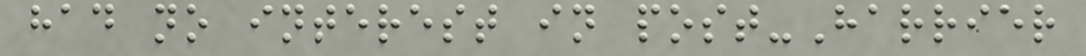had no interest in post-Harrier
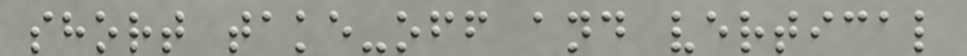short take-off and vertical
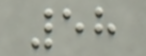58
